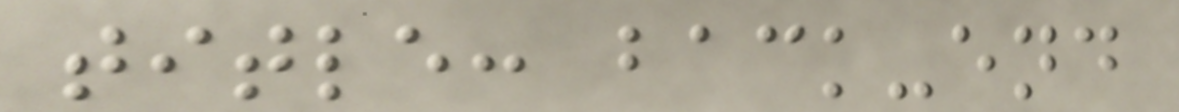title: back-end
